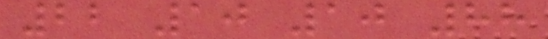22 10 10 88
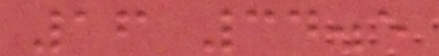16 34.5
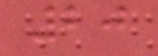20
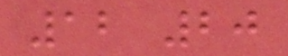12 20
